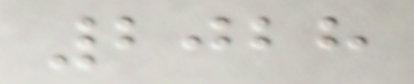2028
